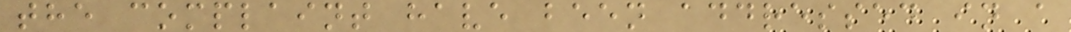the complaint have been addressed in a
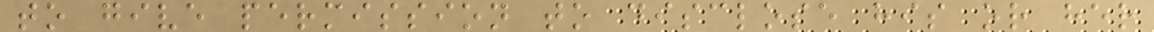to give permission to disclose his or her
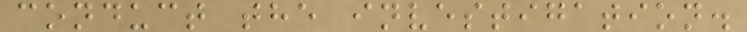conduct the investigation.
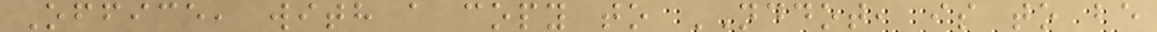Office, with a copy to NDDOT, is to be
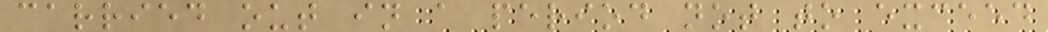carried out in a period not to exceed
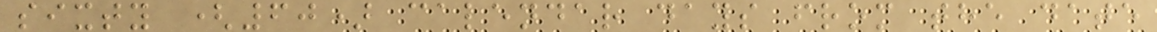sixty (60) calendar days from the date
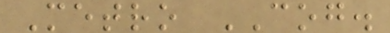Metro COG.
